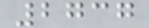2737
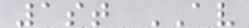1st AV
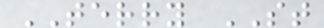TERRY ST
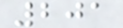201
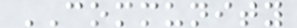COMMUNITY
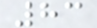83
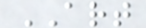ART
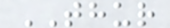THUR
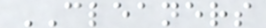CLEANERS
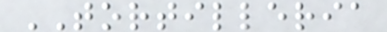TORTILLERIA
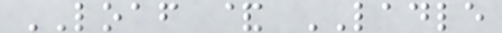LOAF & LADLE
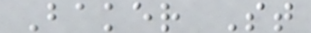Baker St
